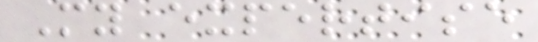My expertise
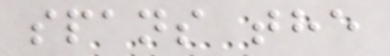spans the
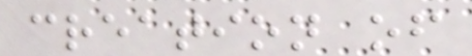creation of
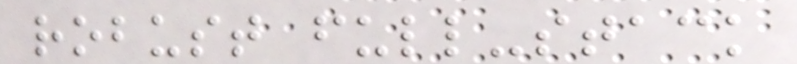robust full-stack
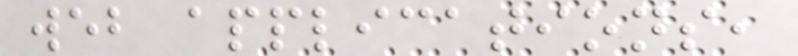web applications,
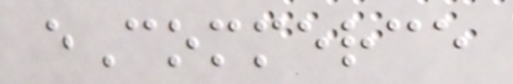eCommerce
